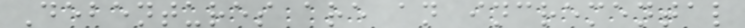Debentures are an incremental
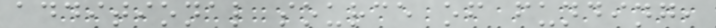additional source of funding,
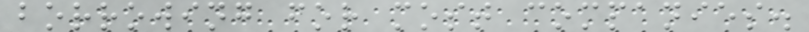borrowing for most companies.
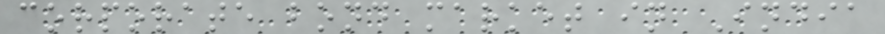corporate bond market in India
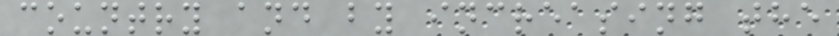country and by increasing the
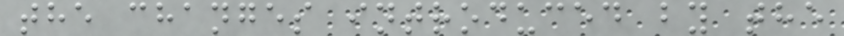the changes introduced by the
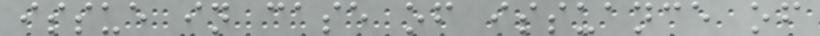issue in case of issuance of
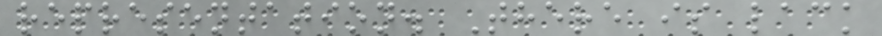representation. There is lack
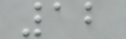12
